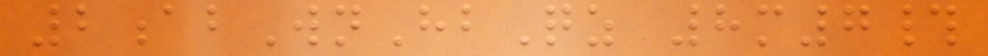2abWnHbQz 8m7#
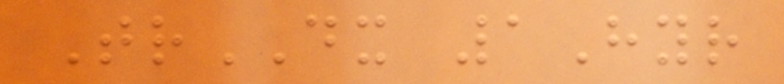TrDX 1Hyr
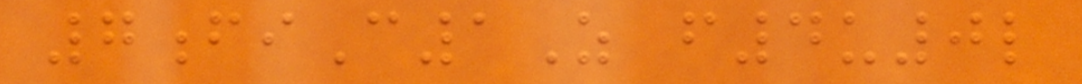7fiC1Z f4u0l
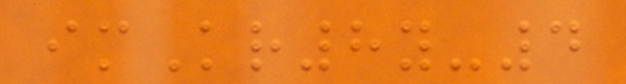imKr8y-4
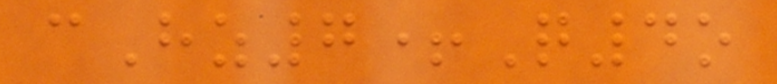cHz7+Q4o
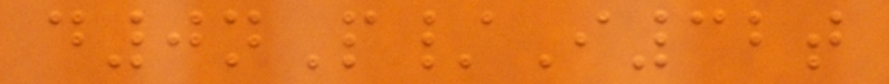d0nP/I32t
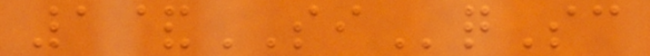1&SIqSc
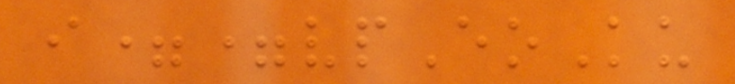i==vpEoKu
